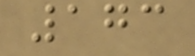173
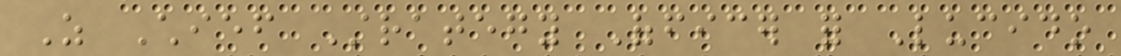As Chief Strategy Officer for Lucido
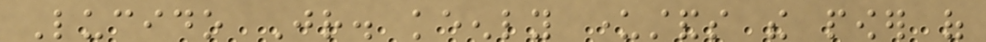Lucido Jr. keenly understands the power of
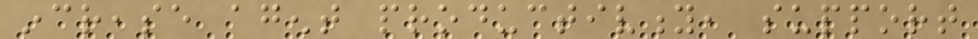increase agent productivity, support
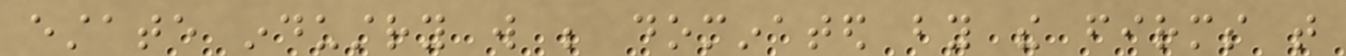estate industry will be dominated by the firms that
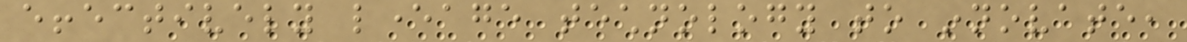effectively leverage technology to innovate,
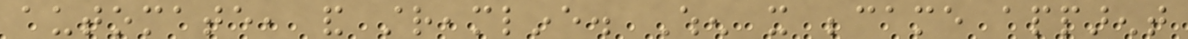automate, and streamline. When it became apparent
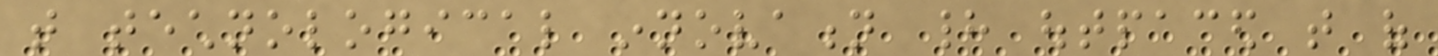that technological innovation had outpaced that of
